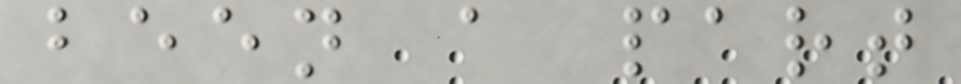been a part
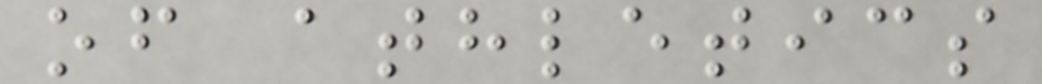of athletics
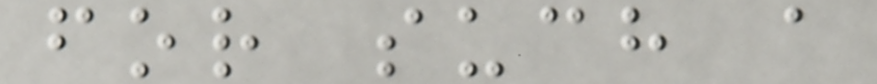for such a
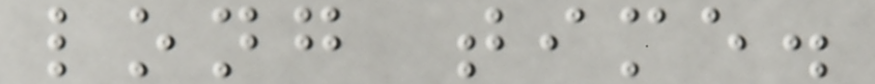long time.
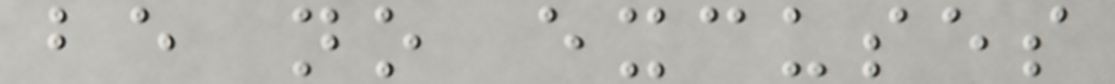be no excuses
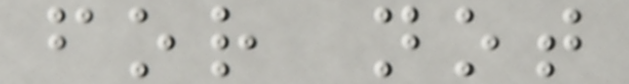for not
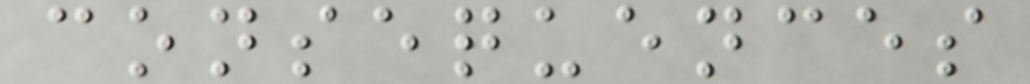consequences
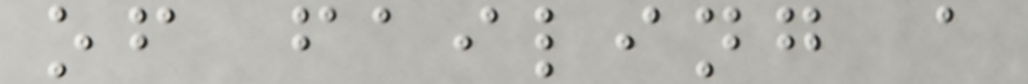of failing a
